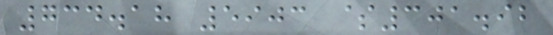734.18 5903 $301.92
